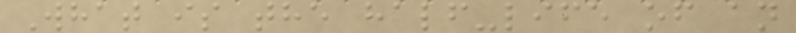What is the half-life of an
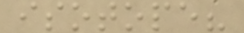isotope?
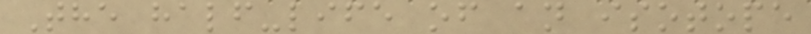The half-life of an isotope
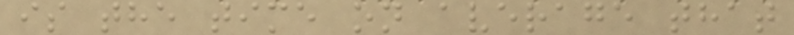is the time on average that
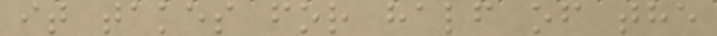it takes for half of the
